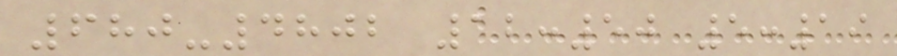680-4802 12:50 5:19
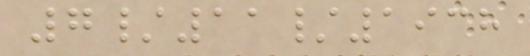7/11/1938
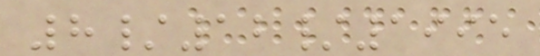8/12/1995
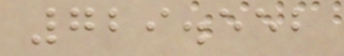729.552
